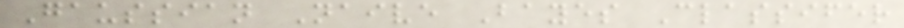Gaussian Naive Bayes Classifer
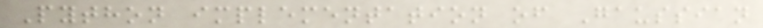Python implementation of Gaussian
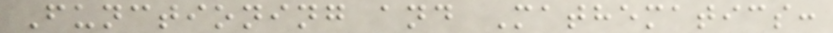Functioning and Mathematics:
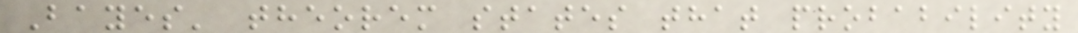Bayes' theorem states that probability
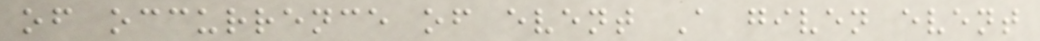of occurrence of event A given event
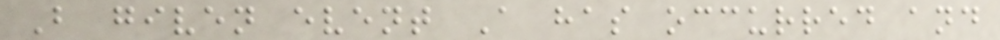B given event A has occurred and
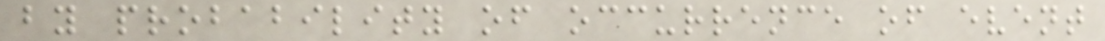by probability of occurrence of event
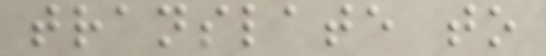translate to
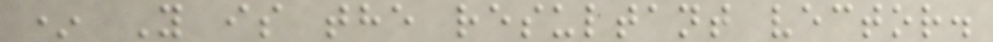* Y is the resultant vector.
